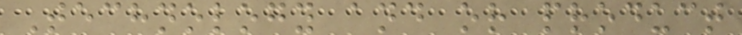Technology and or product
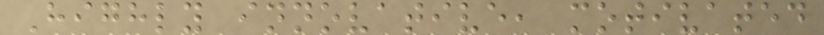Highly innovative, motivated
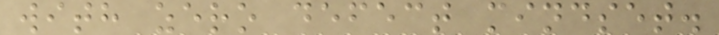with zero defect mindset.
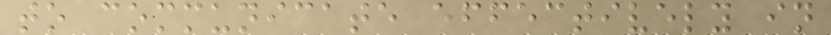to communicate effectively in
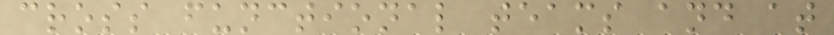cross functional teams and at
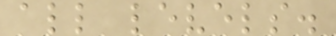all levels.
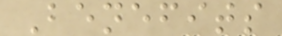Benefits
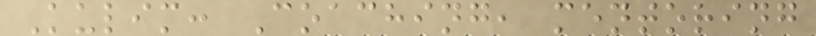Kulim: Coaching, mentoring
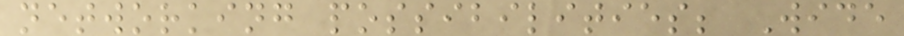networking possibilities; Wide
